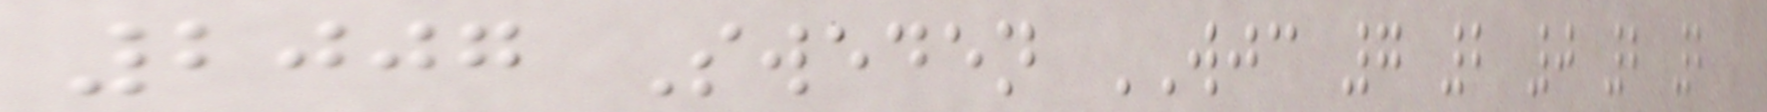2007 Sweden WJC 7 2 0 2 2
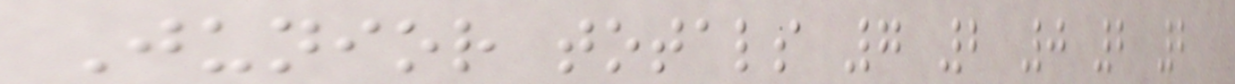Junior totals 7 2 0 2 2
